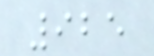925
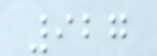927
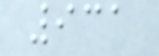931
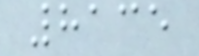8135
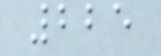225
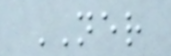NER
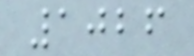1026
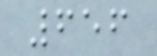656
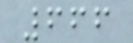666
